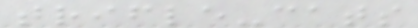trifle-cats
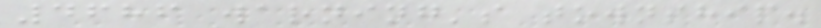4686 warning's township.
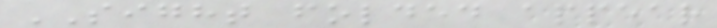SIGHT folded appear
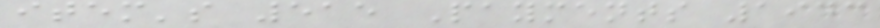item's 515 Payments 1943
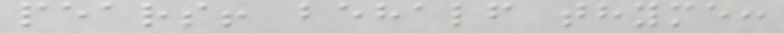pears! behalf thyme:
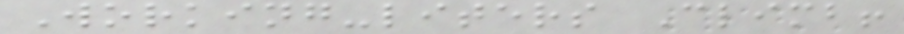Working-liters Climb!
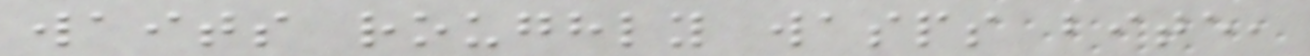waits roughly wasps bite,
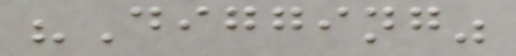"Digging"
